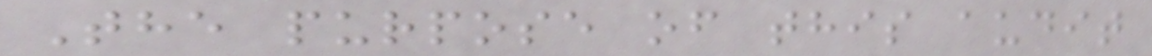The purpose of this audit
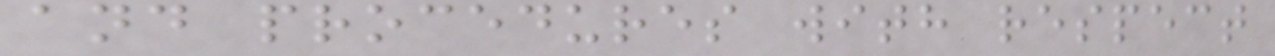and procedures with respect
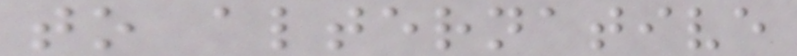to alternative
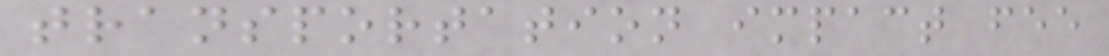transportation impact fee
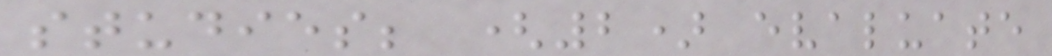studies; (2) evaluate
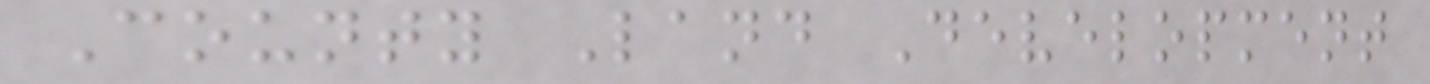County Land Development
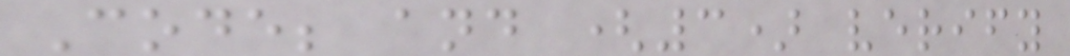Code; and (3) verify
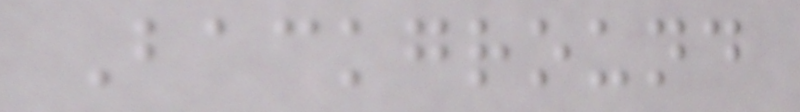Background
